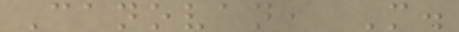Canovan, M.
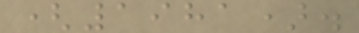(1981).
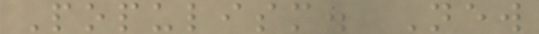Populism. New
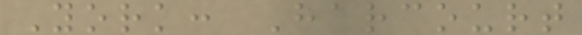York: Harcourt
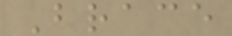Brace
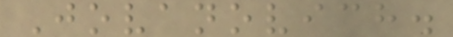Jovanovich.
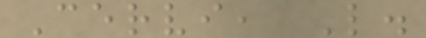Cervi, L.
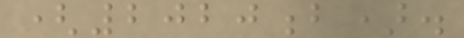(2020b).
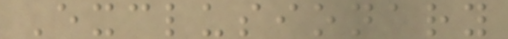Exclusionary
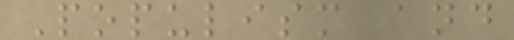Populism and
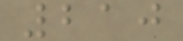210
